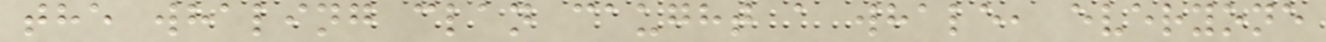the whaling clan caught a whale, everyone
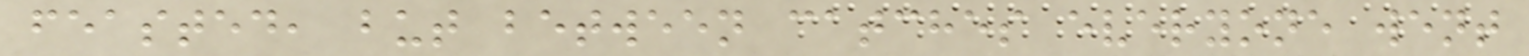feasted, but between catches everyone went
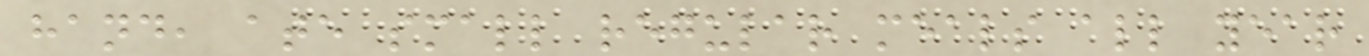hand, ate small regular meals all year
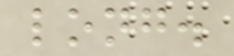long.
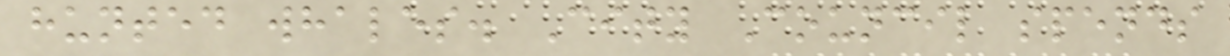hunted whales. City Council spends
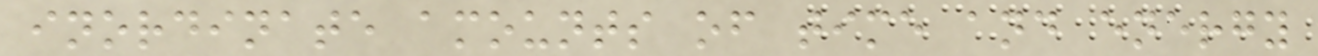inordinate amounts of time and energy
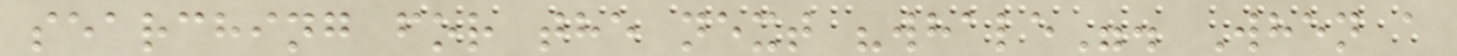searching for the next "whale". When a
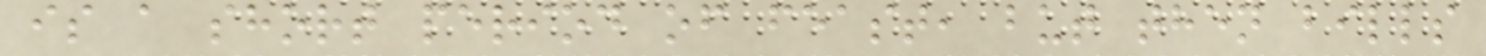is a short period of feast, but then bills
